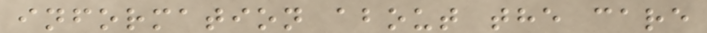information about the care
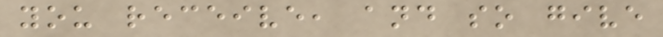you receive, and so give
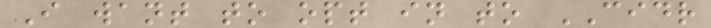I want to opt in to CIDR
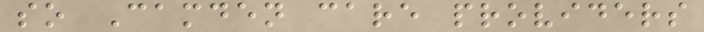so Camden care providers
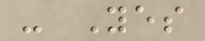- Yes
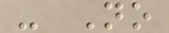- No
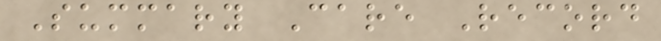Summary Care Record
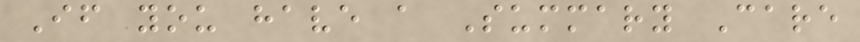If you have a Summary Care
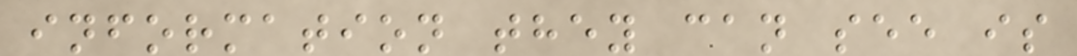information they can see is
